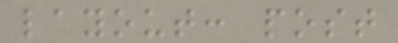layout: post
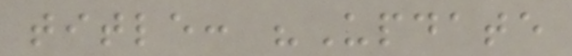title: "Update
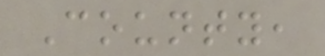County,
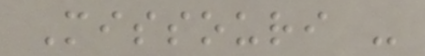Missouri -
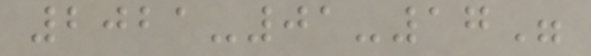2021-01-17"
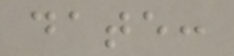date:
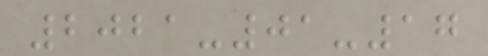2021-01-17
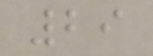29
